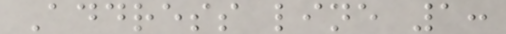Address line 1:
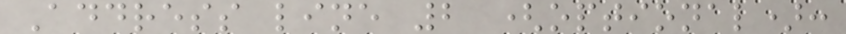Address line 2 (optional):
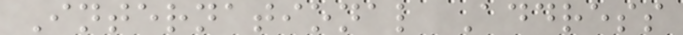International Address
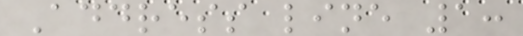Address line 1:
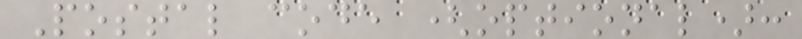Postal code (optional):
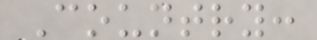Country:
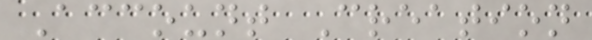Account Creation
